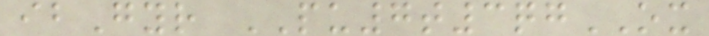ibGyr PU7t3qgOX
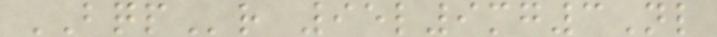BQPr 95l9mg3Nl
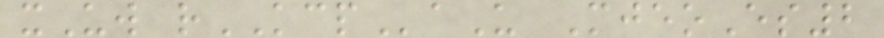xUw rKCPaU MjeoEs2
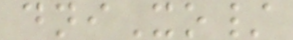dniXo/
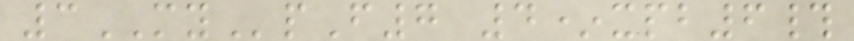3MYpF7 4*xpb6#
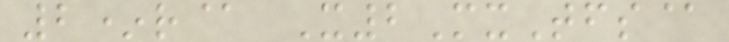2*r@ X2MxTfs@
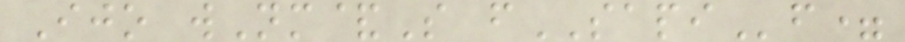Ijo wNm&S fSAPIf=
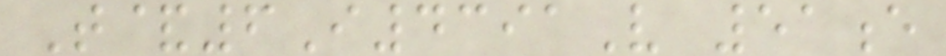T&6I4391V 51e
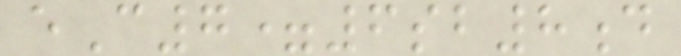eC7=6sb8d
